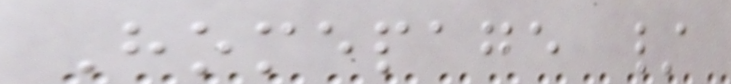Homepage /
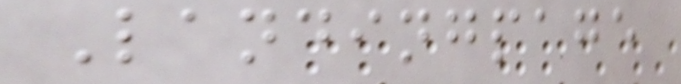Landingpage
